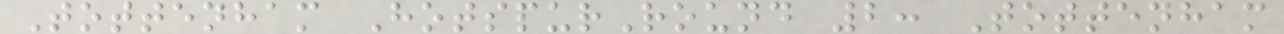Tottenham HotspurRound 2: Tottenham
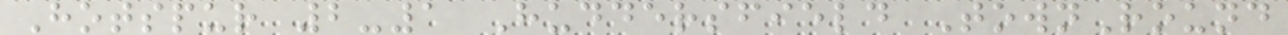Hotspur 2-1 Huddersfield TownRound
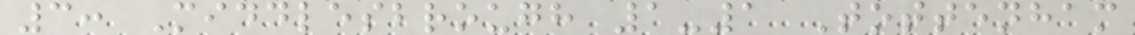3: Middlesbrough 1-1 Tottenham
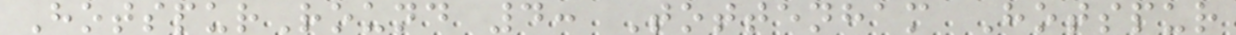HotspurRound 4: Tottenham Hotspur
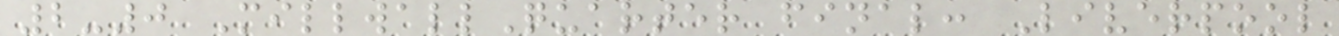2-0 MillwallQuarter final: Liverpool
